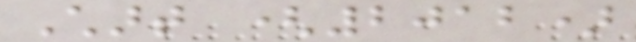Chart (2012)
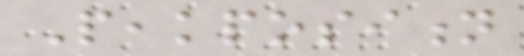Peakposition
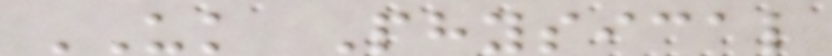UK Physical
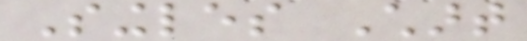Singles Chart
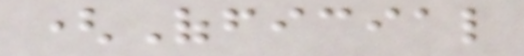(Official
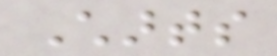Charts
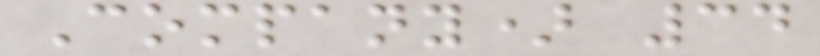Company) 34
